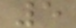5
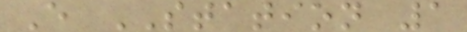E STATION 1
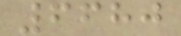6680
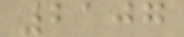2107
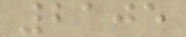2105
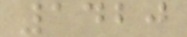1420
